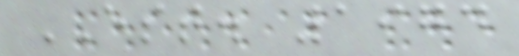EST. 1974
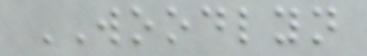WOODLYN
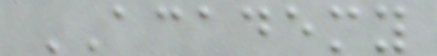ACADEMY
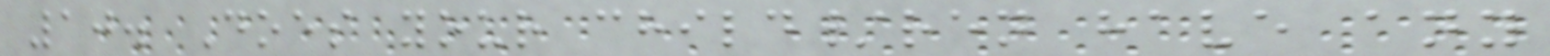10. Does your child/ren have any
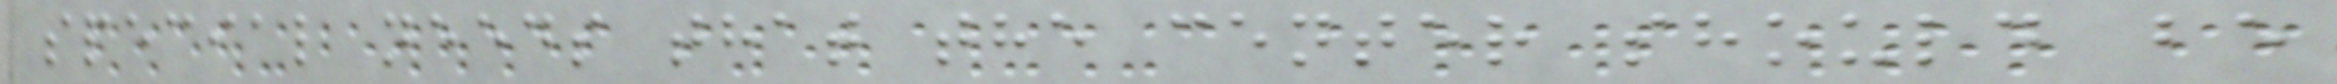special needs that the center should be
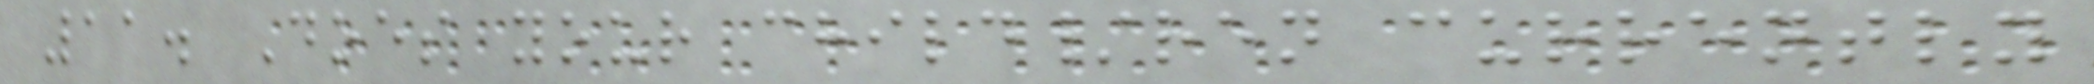11. Does your child/ren currently
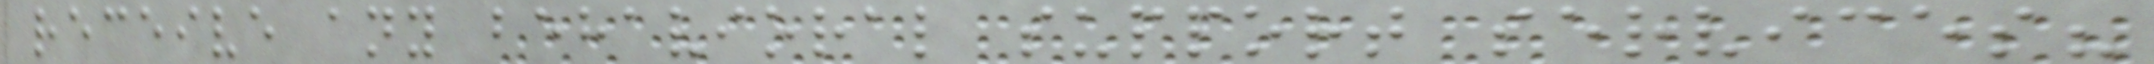receive any behavioral support services?
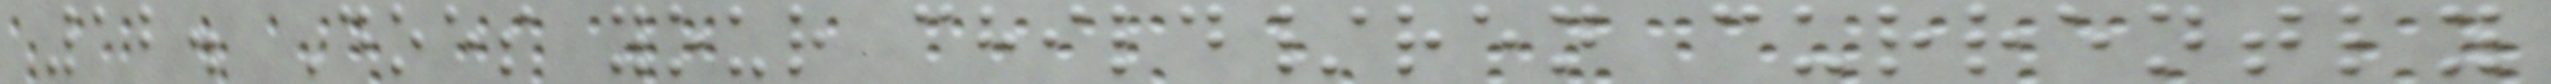12. Does your child/ren currently
